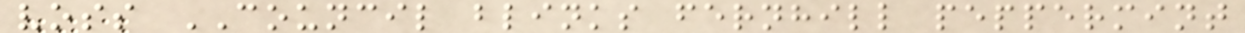voss COUNCIL blinks fernhill peppermint
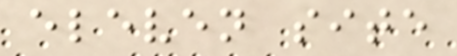eleven site
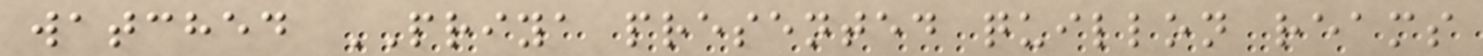watched PRIYA presented quillon reams
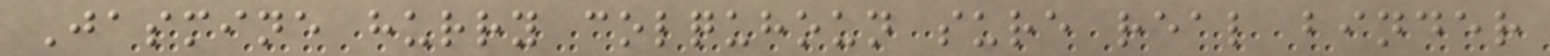Jasmine hurry colquhoun sure real binder
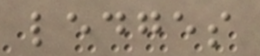ledges
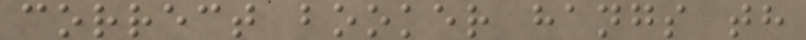correct booker hangs th
